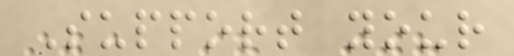Support your
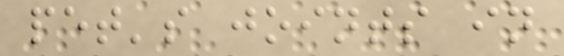pet's joints in
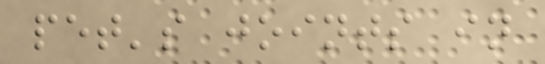pet's joints in
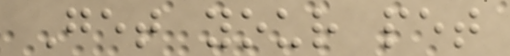Get your pet
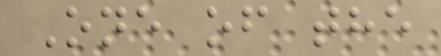One of the
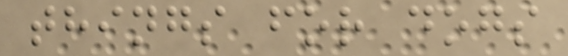things for dogs
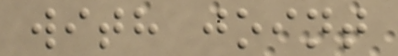with joint
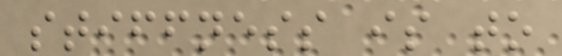stiffness is to
